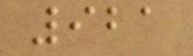921
